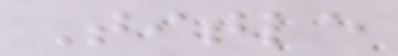Title
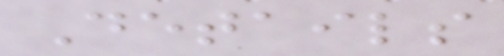Details
